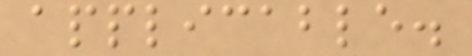applicable.
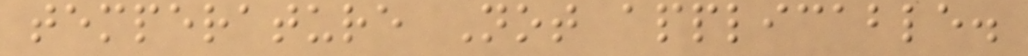temperature Not applicable.
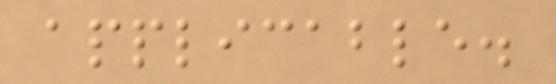applicable.
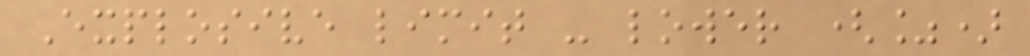Explosive limit - lower (%)
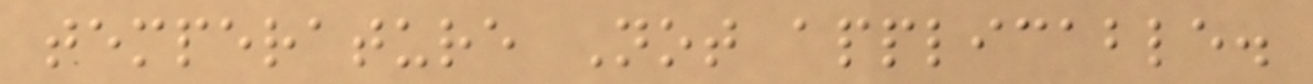temperature Not applicable.
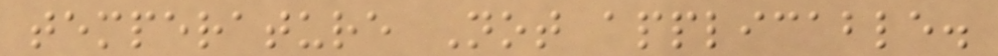temperature Not applicable.
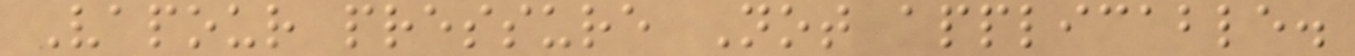Vapour pressure Not applicable.
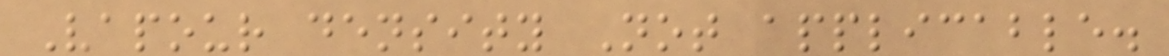Vapour density Not applicable.
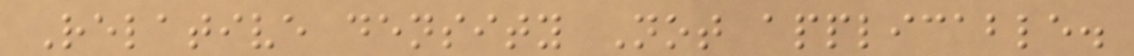Relative density Not applicable.
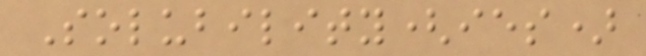Solubility(ies)
